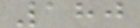180
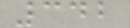342
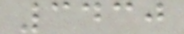3430
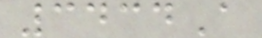3434A
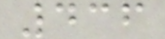436
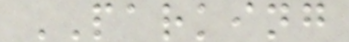PARKING
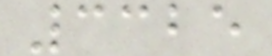3325
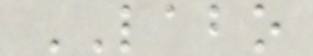LABO
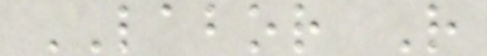LABOR R
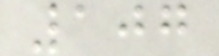107
